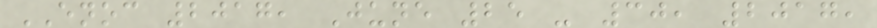ENOC 2017, June 25 - 30, 2017,
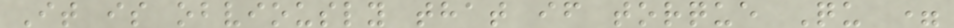It is obviously that if torque Qu =
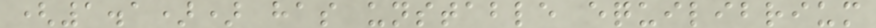(1.1)) has unstable equilibrium
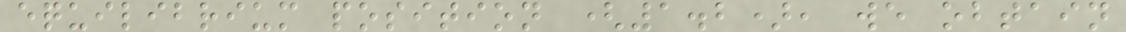equilibrium position (1.2), we obtain
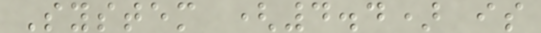System (4.4) is
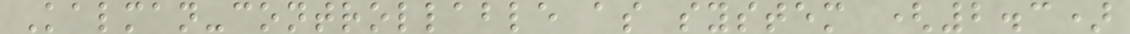Kalman-controllable as system (2.3)
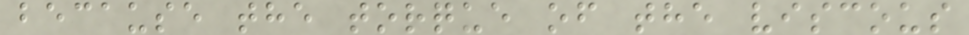because the torque of the viscous
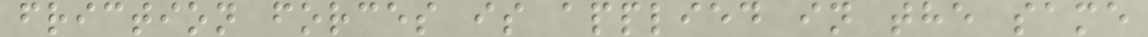friction forces is applied in the same
